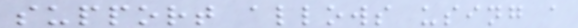support allows using a
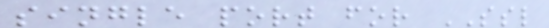single port for SSL
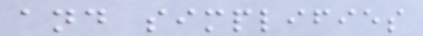and simplifies
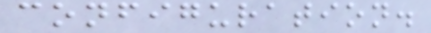configuration.
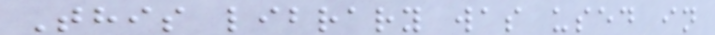This library was used in
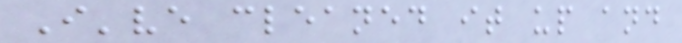I've cleaned it up and
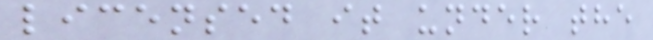licensed it under the
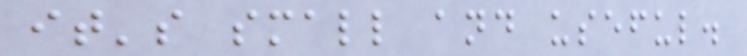it's small and useful.
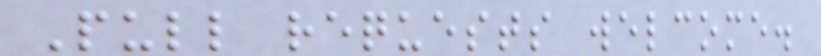Pull requests welcome.
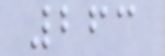263
